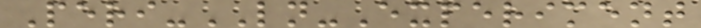Peri-LN-Experiment
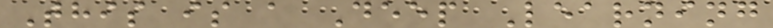This is a Deep Learning
